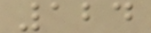124
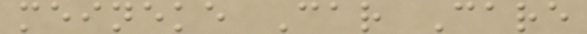meineke Car Care
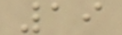19
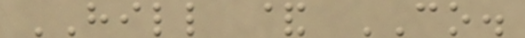HILL & CO.
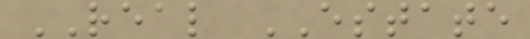REAL ESTATE
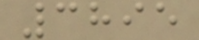3895
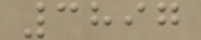3897
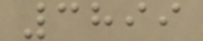3899
